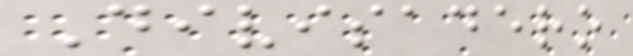Divisadero
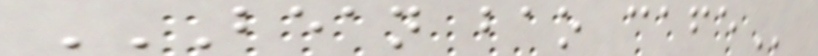BEAN BAO CAFE
